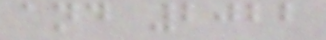and 2022
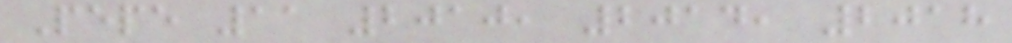Pepe 11 2010, 2014, 2018
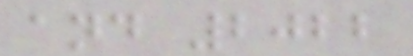and 2022
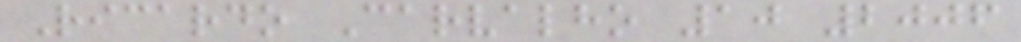Ricardo Carvalho 10 2006
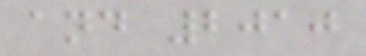and 2010
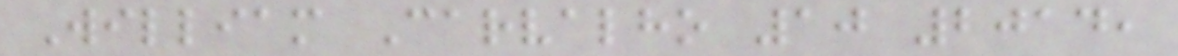William Carvalho 10 2014,
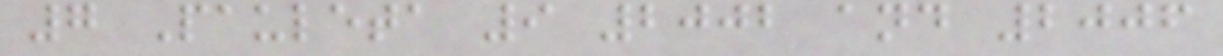7 Pauleta 9 2002 and 2006
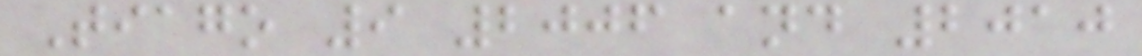Tiago 9 2006 and 2010
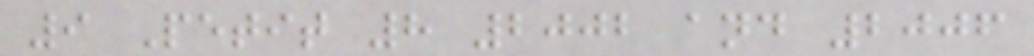9 Petit 8 2002 and 2006
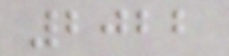2022
